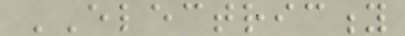ELECTRICITY
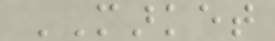MARKET
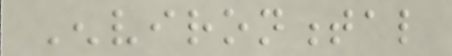Environmental
